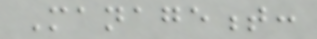Management:
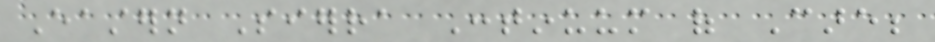Eastern Sierra Continuum of Care;
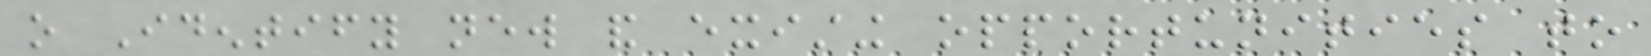o Identify new and existing opportunities to
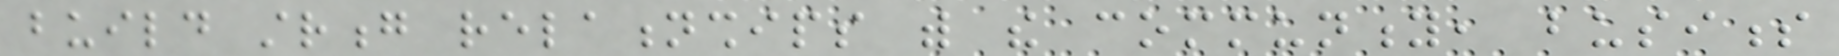build strong relationships with the community, business
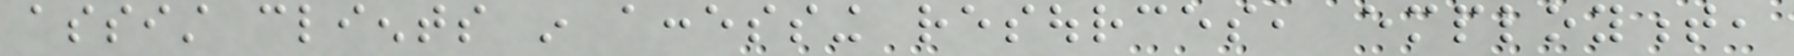assist clients in accessing resources, employment,
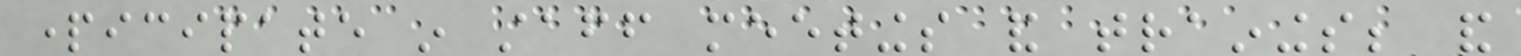participate in staff meetings and trainings; and
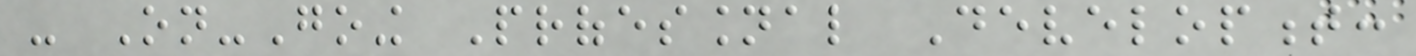- On-Going Professional Development:
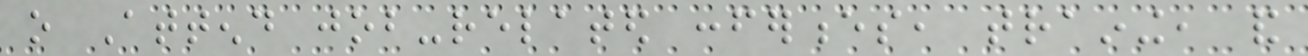o Attend job-related conferences, training, and
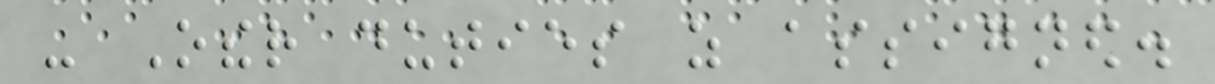- Other duties as assigned.
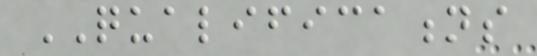QUALIFICATIONS
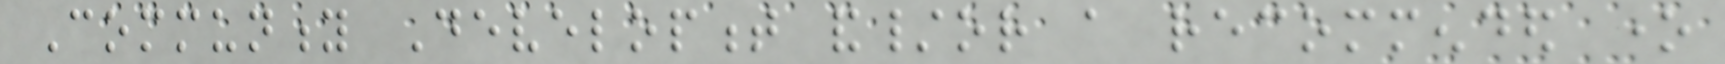Community Development and/or a recommended one
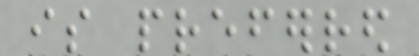is preferred
